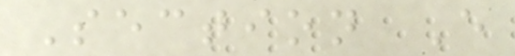Section E
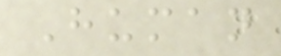Human
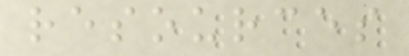resources
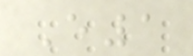E1
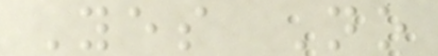Yes No
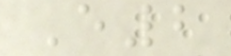E2
